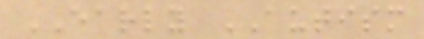EARLY AUTISM
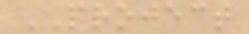PROJECT
